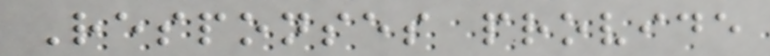Responses provide
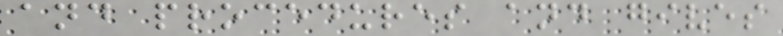and procedures and gives
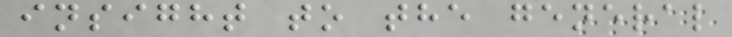insight to the general
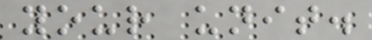your unit.
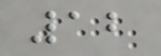12
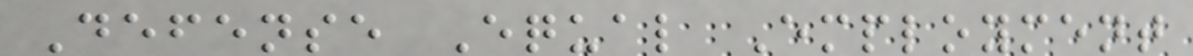Defense Equal Employment
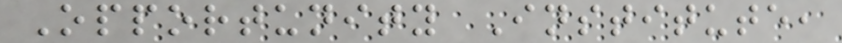Opportunity Institute,
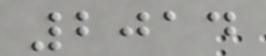2014
